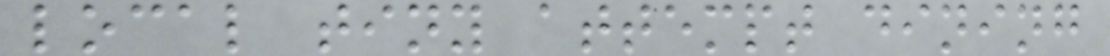local tiny attempt dining
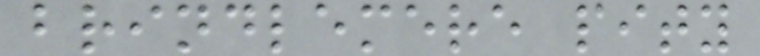brindlemere pity
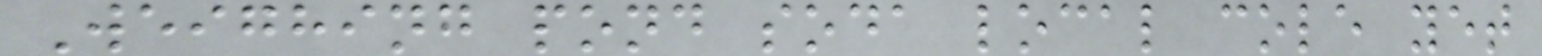Weighing pond soda local cole yet
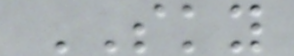SKY
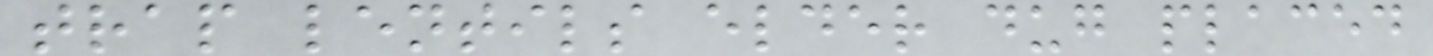trap lentils elder dug placed
